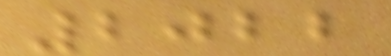2022
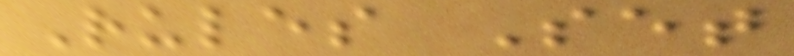Rules Set
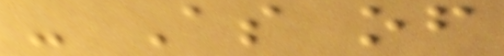- As of
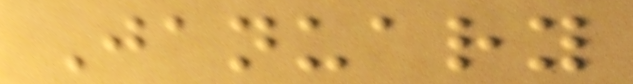January
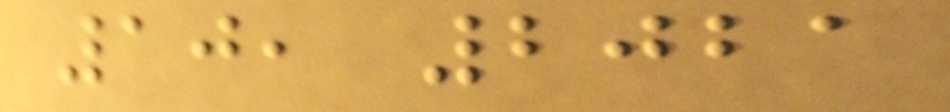10, 2021
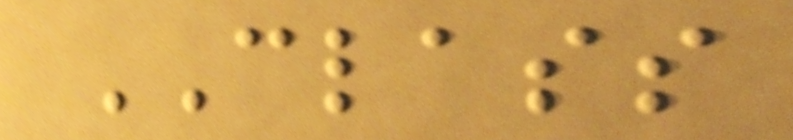CLASS
